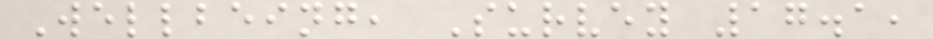Wellbeing, Survey 17.1,
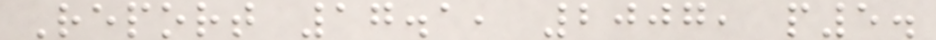Report 17.1, 2007, p5.
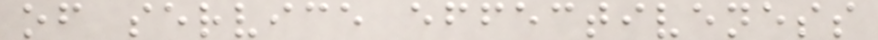of service effectiveness
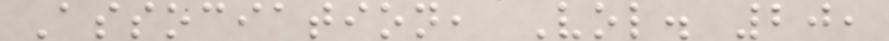Association, Vol. 20,
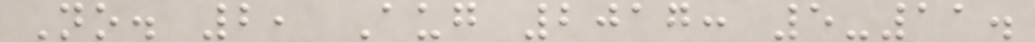No. 2, Aug 2017: 5-11.
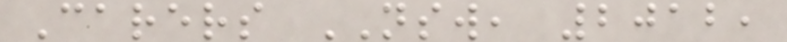Carers NSW, 2012,
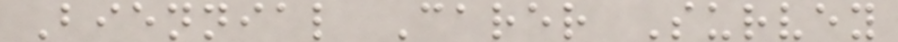Biennial Carer Survey
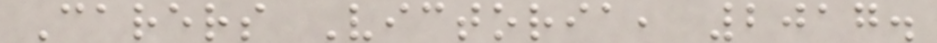Carers Victoria, 2017.
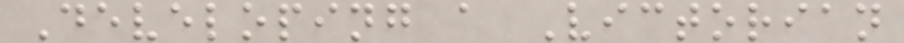Developing a Victorian
